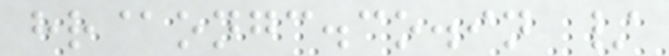hr@ongc.co.in /
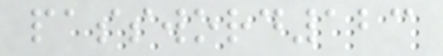password123
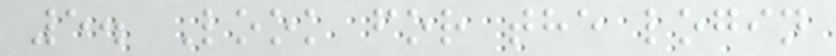5. Look for the login
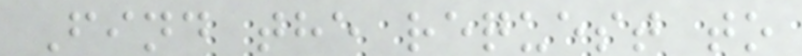Find the request to
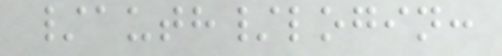/auth/login:
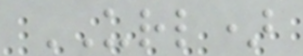URL)
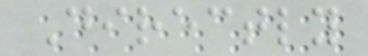Directly
